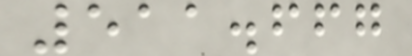511.667
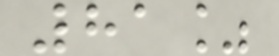81%
